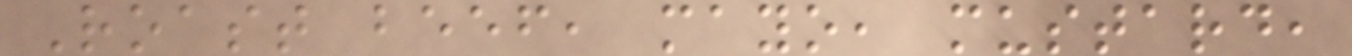Roast beef, mayo, mustard,
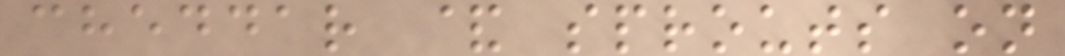cheddar & sprouts on
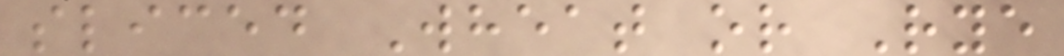sliced Wheat or Rye
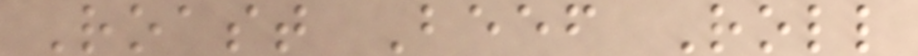Roast Beef Roll
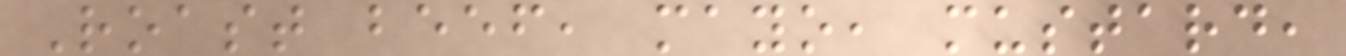Roast beef, mayo, mustard,
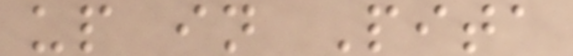up in Pita
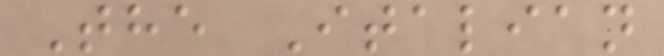The Italian
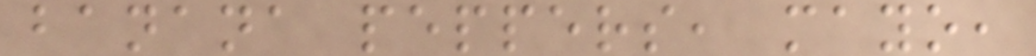banana peppers, mayo,
